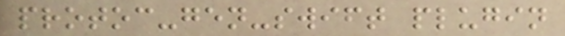protoc-gen-swift plugin
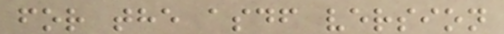for the asdf version
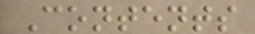Contents
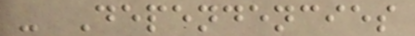- Dependencies
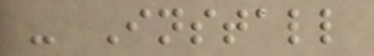- Install
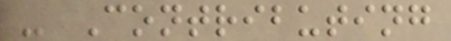- Contributing
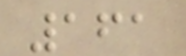161
